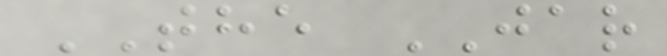THE JAR
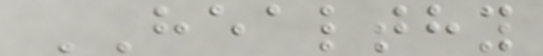HEALTHY
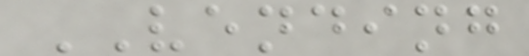VENDING
